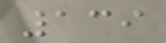139
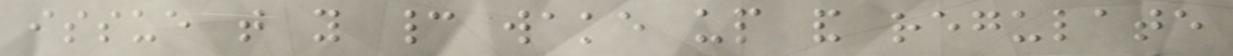issue that you cannot wake up and regulate
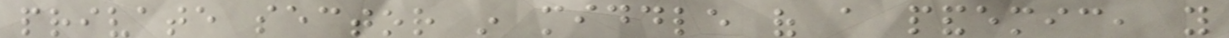private sector in middle of a pandemic, you
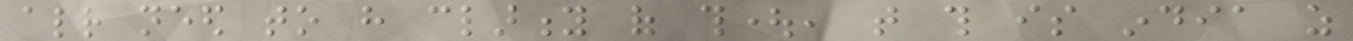already need to have clarity of thought, that this is india as
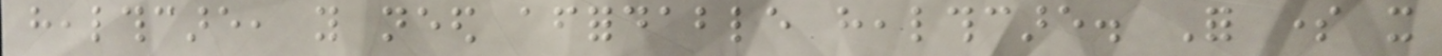healthcare, you need affordable healthcare. For some it
